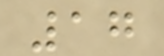17
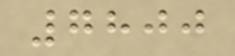7800
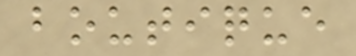boutique
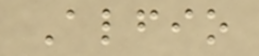Alfio
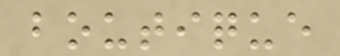boutique
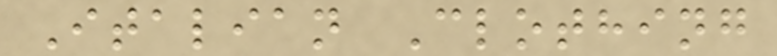Italian Clothing
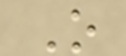O
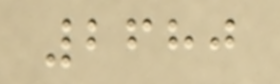2680
